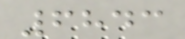6843
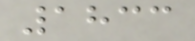1833
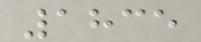1835
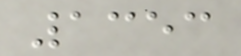1353
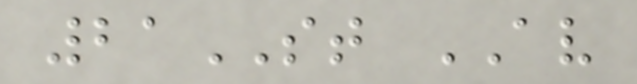21ST AV
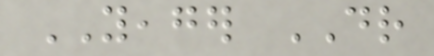YEAGER DR
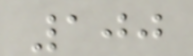100
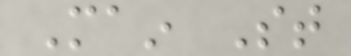Main St
